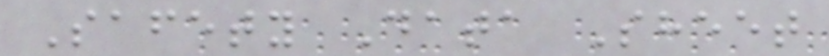Safety Data Sheet
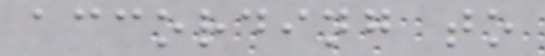according to
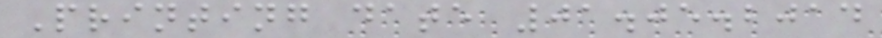Printing date 01.05.2014
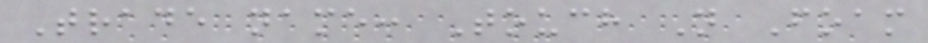Trade name: Touch N Foam
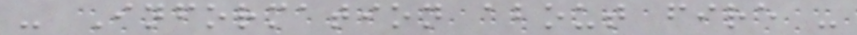- Information about fire -
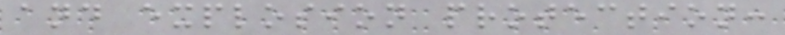and explosion protection:
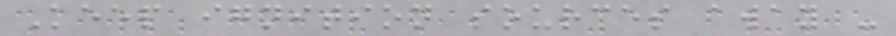Keep ignition sources away -
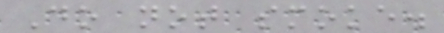Do not smoke.
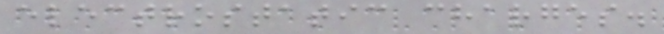electrostatic charges.
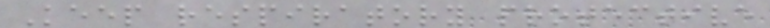Keep respiratory protective
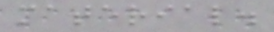material.
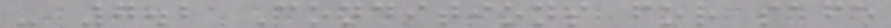- 7.2 Conditions for safe
